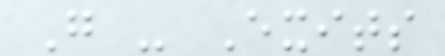G - Exits
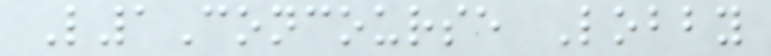L1Concourse Lobby
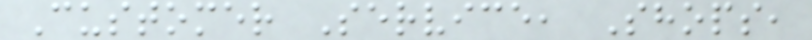Customer Service, Shops,
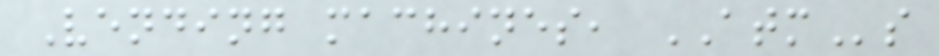Vending machines, ATMs
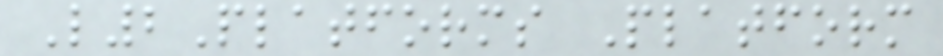L2Platforms Platform
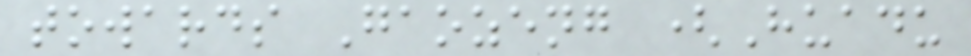towards Gaozeng (Huadu
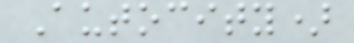Autocity)
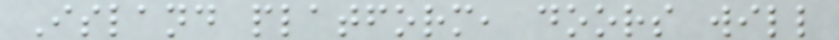Island platform, doors will
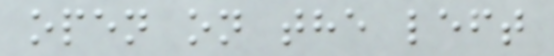open on the left
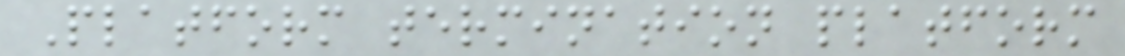Platform termination platform
